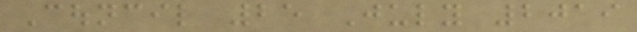Council 25 July 2019
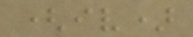(iv)
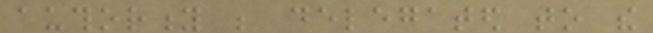authority be delegated to the
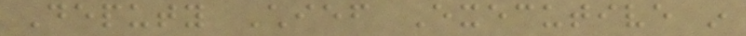Deputy Chief Executive in
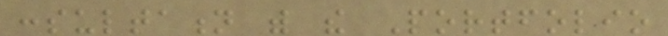consultation with the Portfolio
